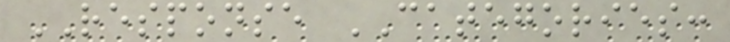RESPONSE CATEGORIES:
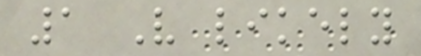1 Very likely
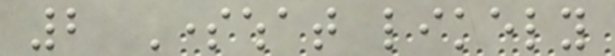2 Somewhat likely
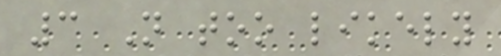3 Not too likely
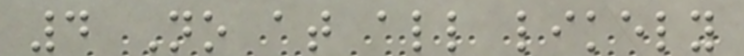4 No at all likely
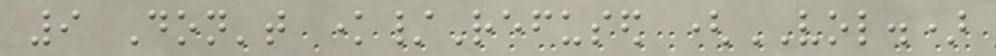9 Don't know/Refused (VOL.)
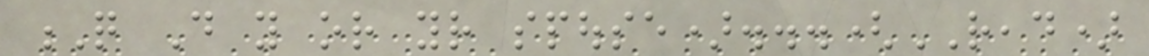Q Do you or your spouse)...(READ)
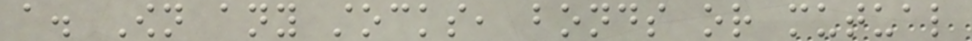a. Own any stocks, bonds or mutual
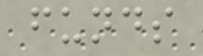funds
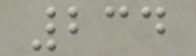234
